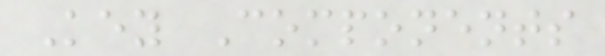Key Components
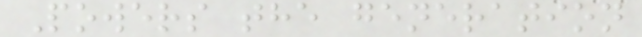Powers the generation
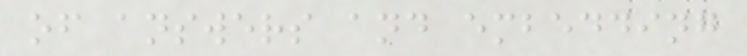of answers and embedding
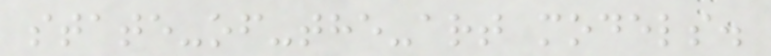state-of-the-art models.
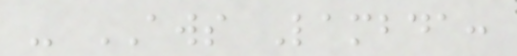- AWS Lambda:
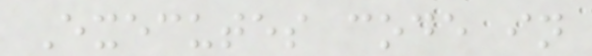Executes code in
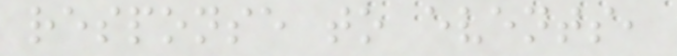response to events,
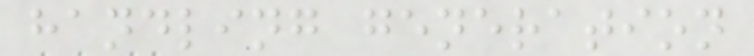handling generation
